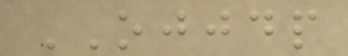OJJDP
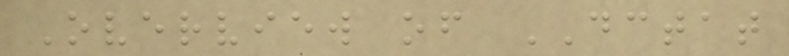Overview of DCTAT
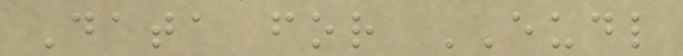Data for EUDL
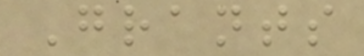Grants
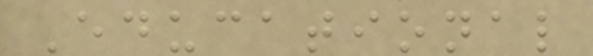Educational
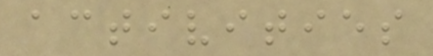activities
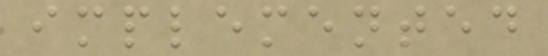implemented
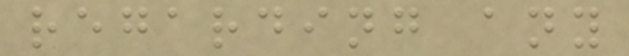regarding any
